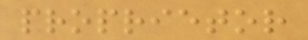proprietor
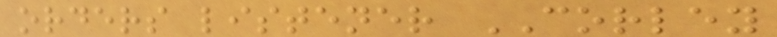orders listener CORLEY
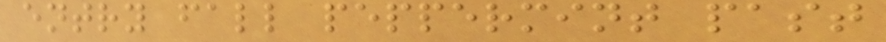entry fall peppermint past
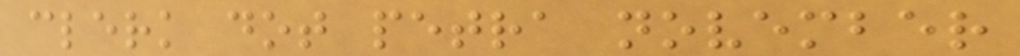clerk dot petra november
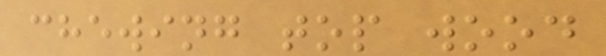chewing top wood
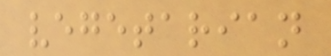vegetarian
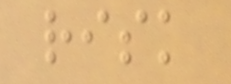risk
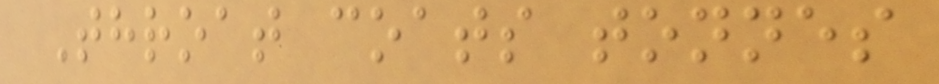Throat coats tonnes
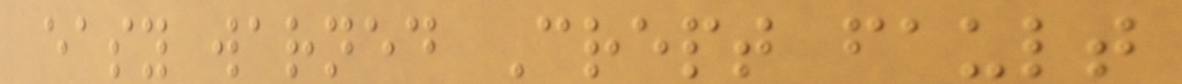easy warned Crept fault
